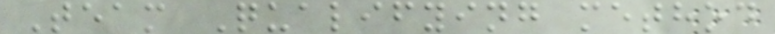Team Qualifying method
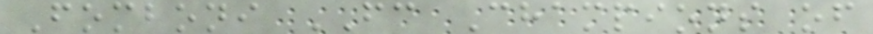Fomboni FC Champions of
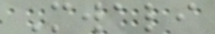Mwali
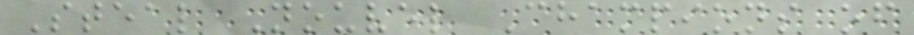Steal Nouvel Champions of
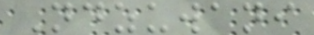Ndzuwani
